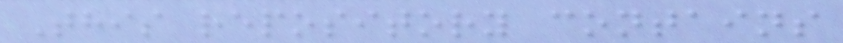This repository contains
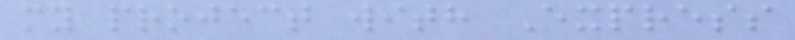my project with Express
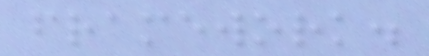framework.
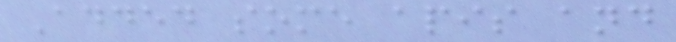Added some apis and
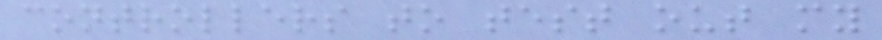controllers to test out my
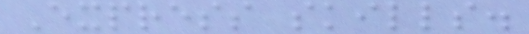Express skills.
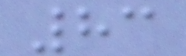83
